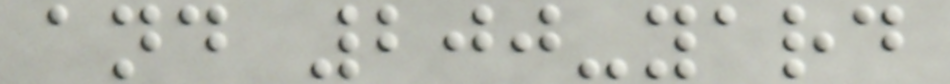and 200-yard
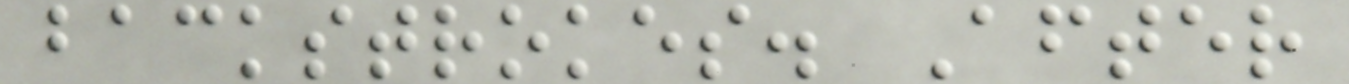backstrokes. After
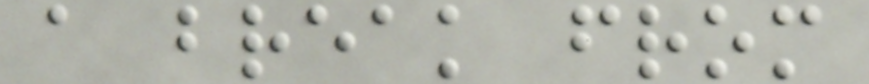a break from
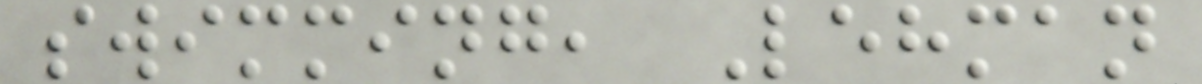swimming, Lehman
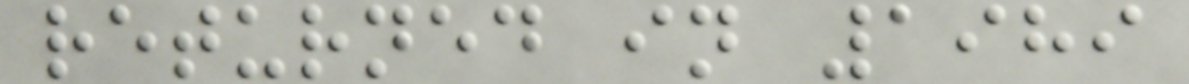returned in 1989
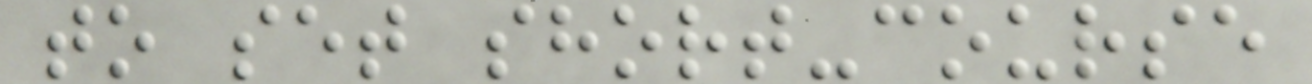to set short-course
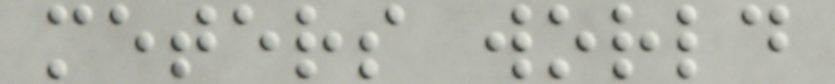meters world
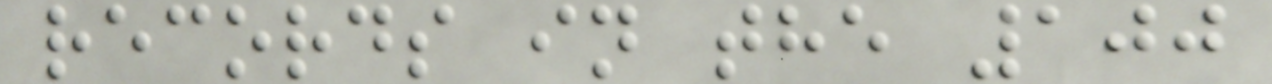records in the 100
